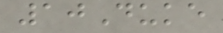10Duke
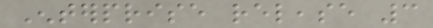Enterprise release 3
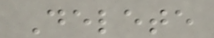Delete
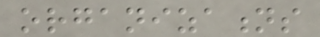organizations
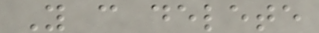You can delete
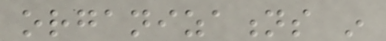organizations in
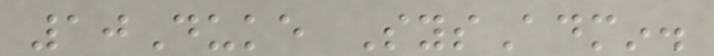10Duke SysAdmin.
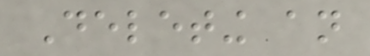Deleting an
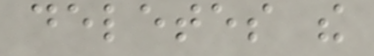deletes the
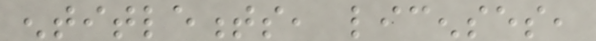entitlements, licenses,
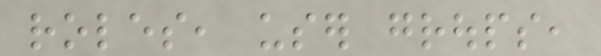roles, user groups,
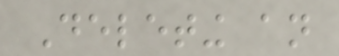Deleting an
